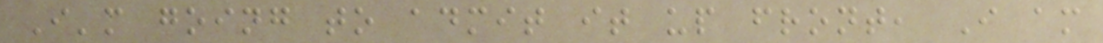I'm going to admit it up front, I am
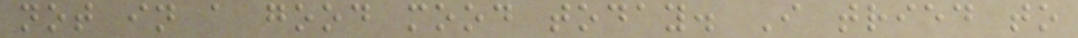not in a good mood today. I tried to
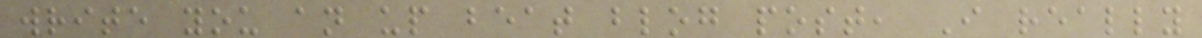write you an up beat blog post, I really
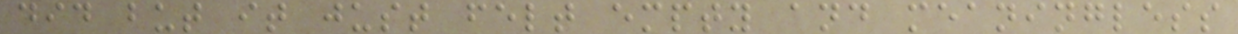did but it just felt empty and meaningless
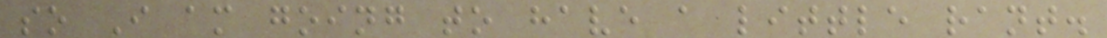so I am going to have a little rant.
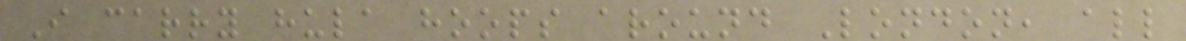I carry hula hoops around London, all
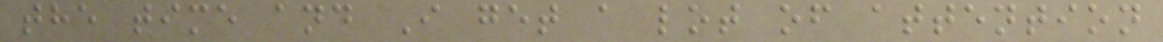the time and I get a lot of attention
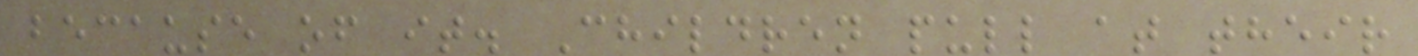because of it. Children pull at their
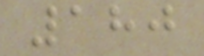180
